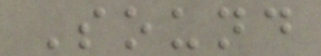Sound
